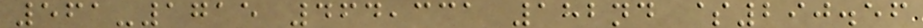561-1715 464,331 182nd $290.56
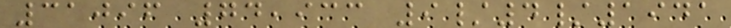31096 74,933 9/4/1941
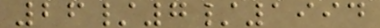26/7/1994
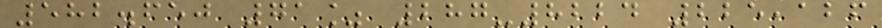582.650 71% 287-8224 225,126
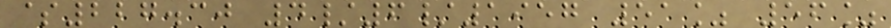$227.30 4/6/1957 51% 56%
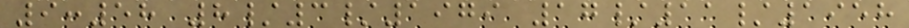9:58 8/3/1979 17/11/1958
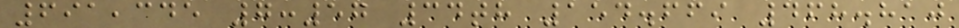691,345 7:57 34th 154.669 468.810
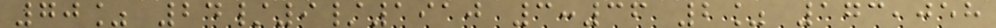70% 24/9/1910 3:36 2% 173,058
